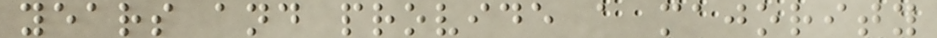years and provide a majority
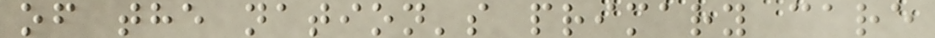of the nation's primary care
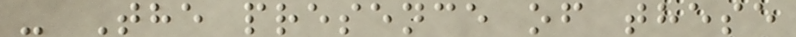- The presence of these
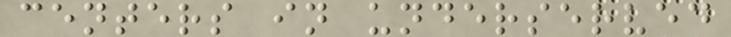centers in underserved
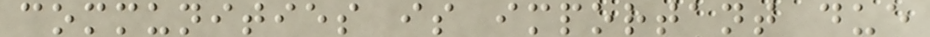communities is important due
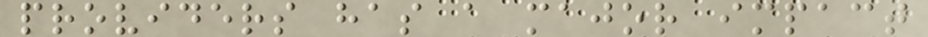providers has a major impact
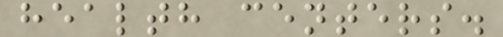health centers.
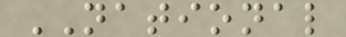NATIONAL
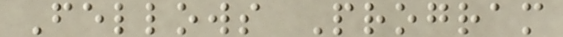Fellows Program
